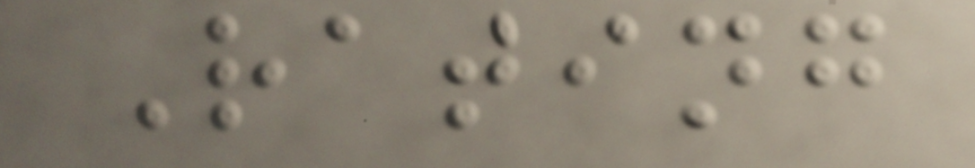Rating
